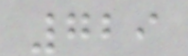729
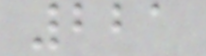221
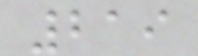219
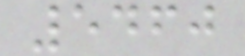5460
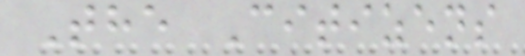The Citizens
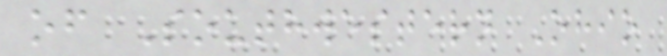of Southwestern Ohio
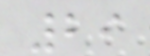29
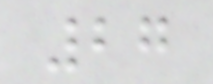27
